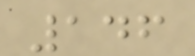146
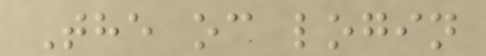The oc login
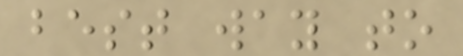best way to
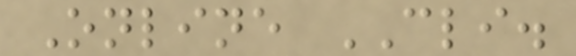Online CLI.
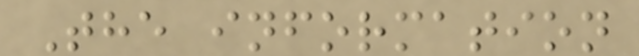The information
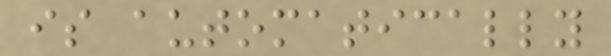is automatically
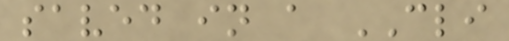saved in a CLI
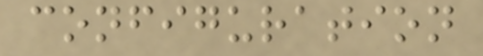configuration
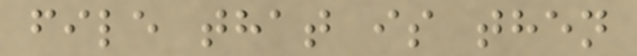file that is then
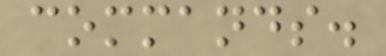commands.
